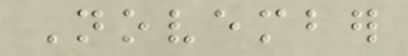November
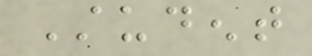Student
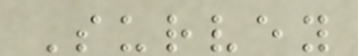Survey
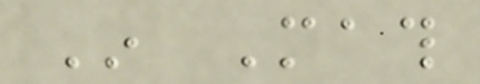In Math
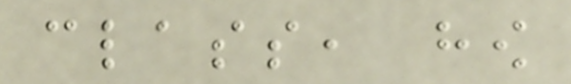class, how
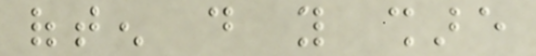often do you share
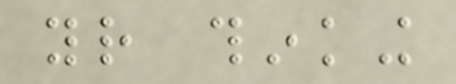your thinking
